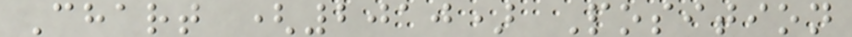Chart (2010) Position
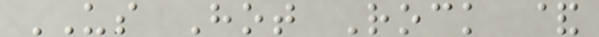US Hot Rock &
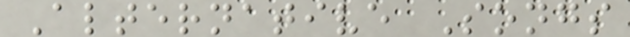Alternative Songs
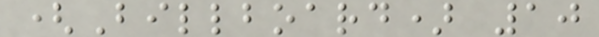(Billboard) 10
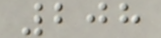208
